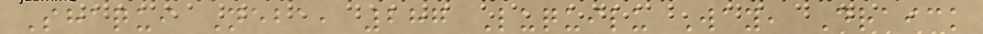Shaqui Neba, 287 Luquilu Way, Draick
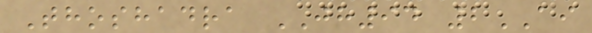Thoshadra JH94 2AI
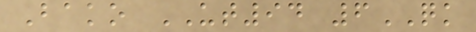Bako UT94 6QK
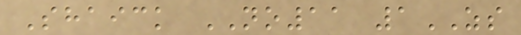Shaick NO11 1ZS
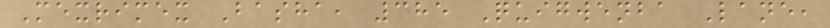Mexrimex Basha, 385 Quigwenba Lane,
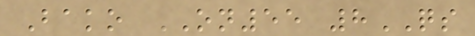Bako ON55 8QS
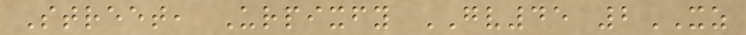Street, Urpixfy GV45 2XZ
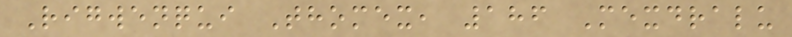Rigwenqui Thomex, 186 Mexdralu
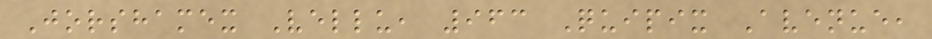Jorshamex Vellu, 963 Quipix Avenue,
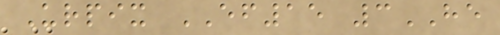Urpix EF15 3HE
